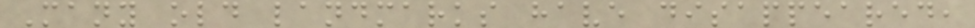Many old landmarks have disappeared,
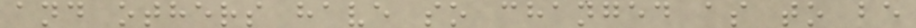and others have so changed as to be
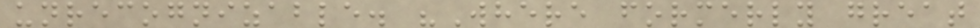unrecognizable. "Where formerly great
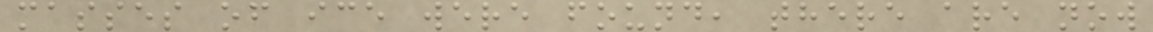masses of ice were found, there are now
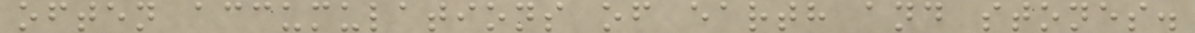often accumulations of earth and stones.
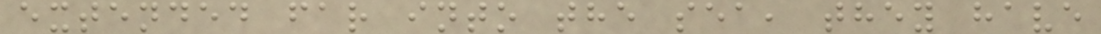extended far into the sea, they have
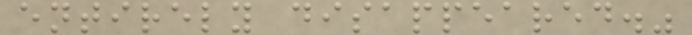entirely disappeared."
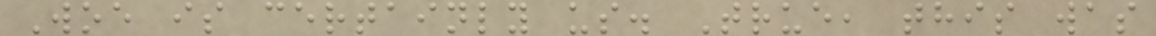Woe is certainly us. True, this was
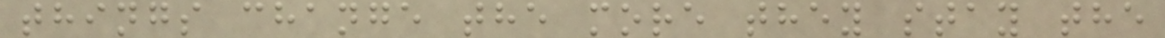things change the more they stay the
